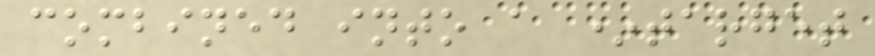combined into a *target
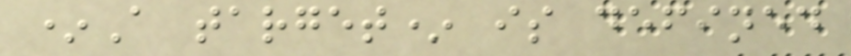*A target* is defined
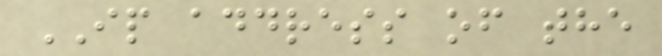IP address of the
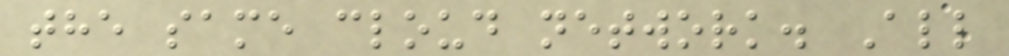the same cloud network. All
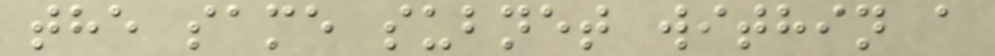the same subnet within a
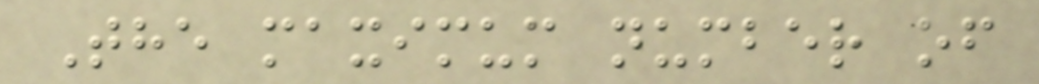The maximum number of
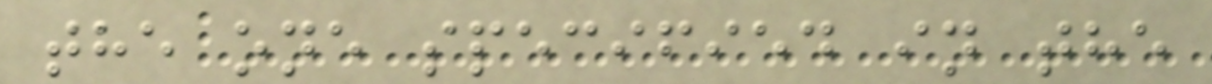the one specified in the
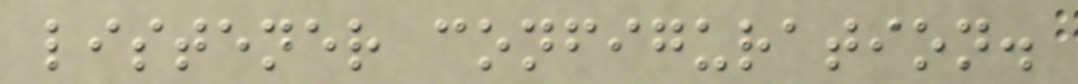listener configuration.
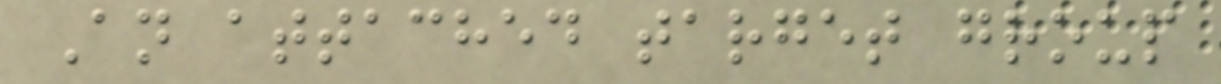An attached target group
